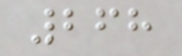268
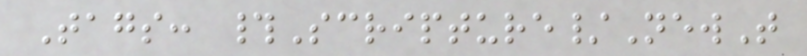Tags: #Scripture/NewT
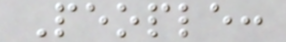People:
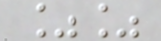%%
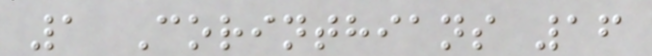1 Corinthians 16
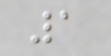1
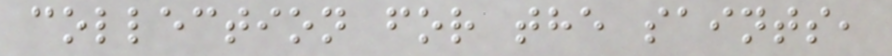collection for the saints,
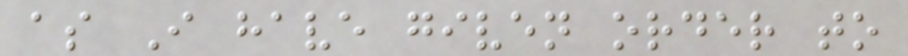as I have given order to
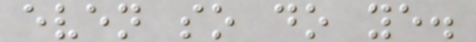even so do ye.
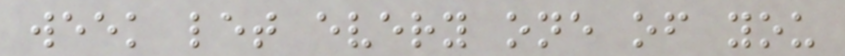week let every one of you
